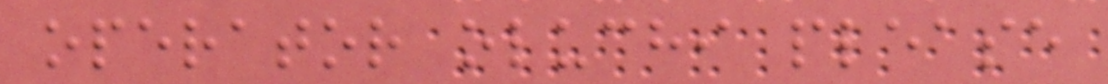operator oluchi please
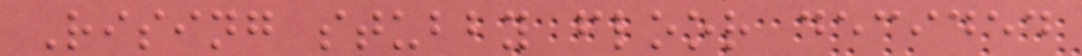Rising stubby floor decided
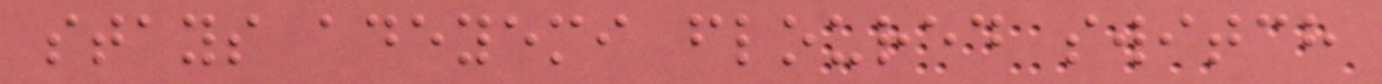stays adeyemi floured switch
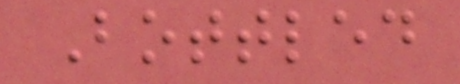Bottled
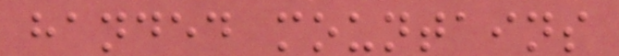handed mountains
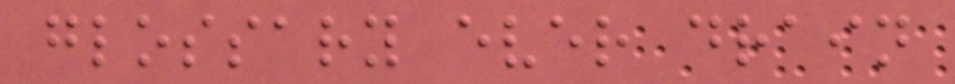glossary ever drain
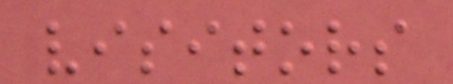visitors
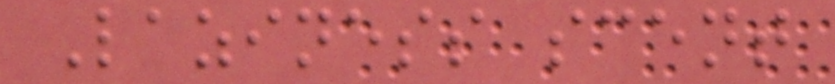Laziness scent
